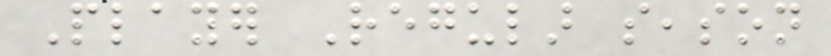Player Regular season
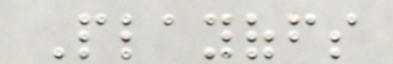Playoffs
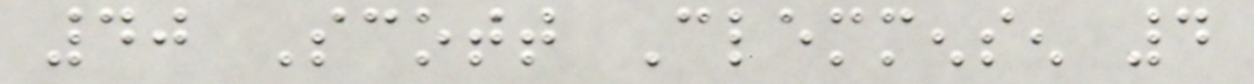40 Scott Clemmensen 4
